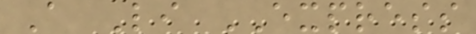A Li EXPRESS
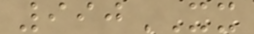990XX
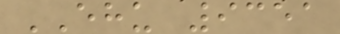EHU 9351
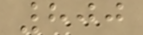800
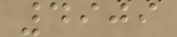4909
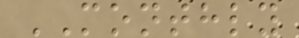MONTHLY
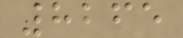8265
